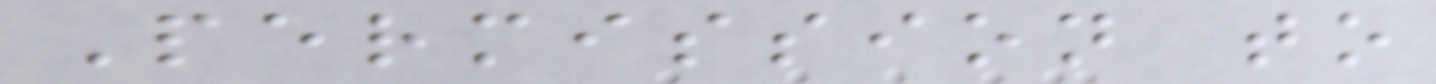Permission to
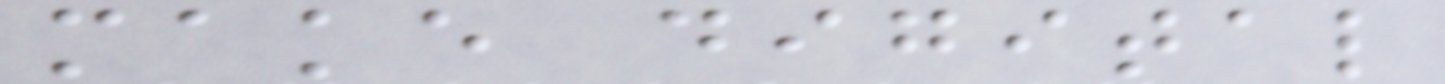make digital
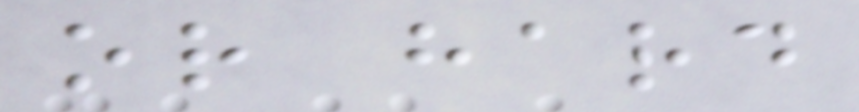or hard
